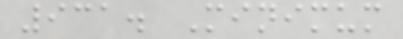931. Minimum
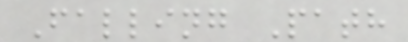Falling Path
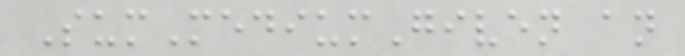SumMediumGiven an
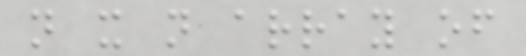n x n array of
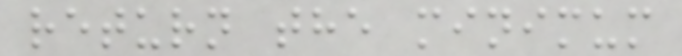return the minimum
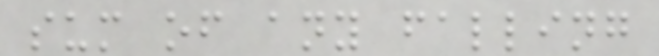sum of any falling
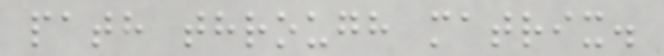path through matrix.
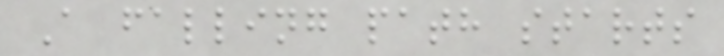A falling path starts
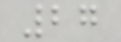27
